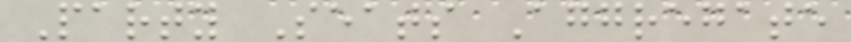Party Seats Aggregate
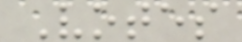Votes
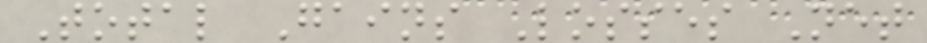Total Gains Losses Net
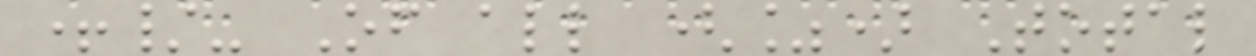+/- Of all (%) Total
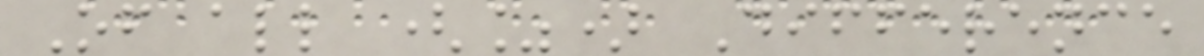Of all (%) Difference
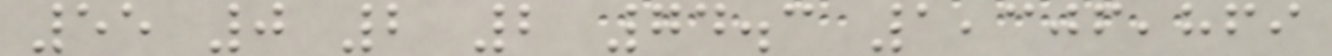55 0 2 2 74.3 1,306,869
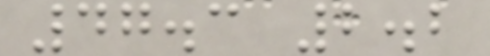47.3 2.2
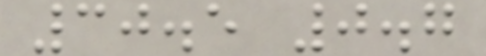30.5 0.7
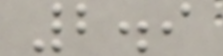2.9
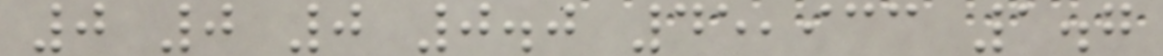0 0 0 0.0 45,933 1.7
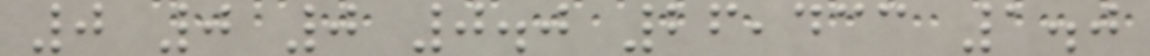0 0 0 0.0 26,433 1.0
